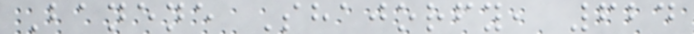Banene Shajorfy, 624
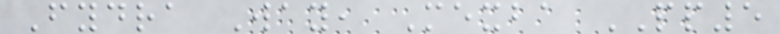Fydra Way, Mexba PP5
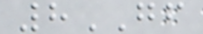8GF
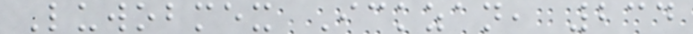Luwobmex Ickzan, 234
